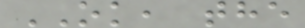OK, the
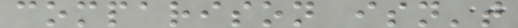comparison isn't
